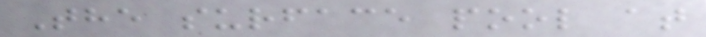The surface pool at
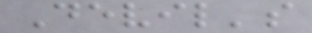Devil's
